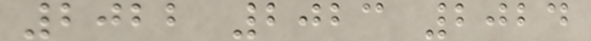2022 2023 2024
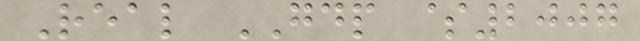Real GDP $2007
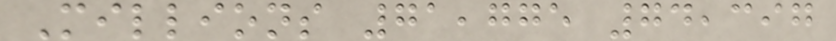Millions 71,775 74,397
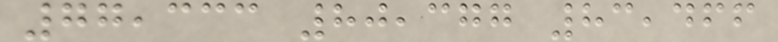77,333 80,377 83,466
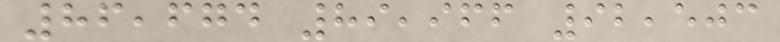86,674 89,966 92,503
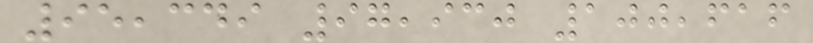95,349 97,930 100,616
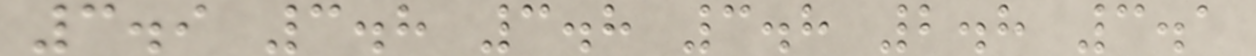3.9 3.8 3.8 3.8 2.8 3.1
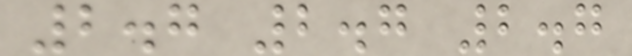2.7 2.7 2.7
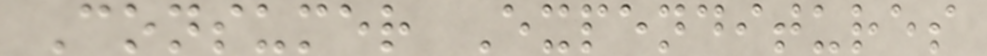Consumer Expenditures
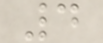4
